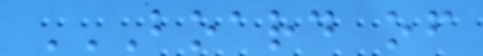BOARD OF
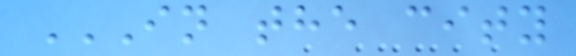IN THE CITY
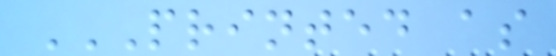PRINTED AS
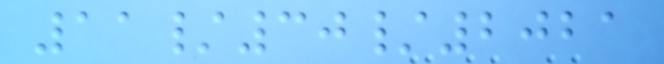11/30/2021
